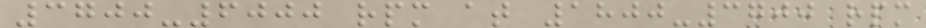3700-6000 rpm at 1800-3700 rpm
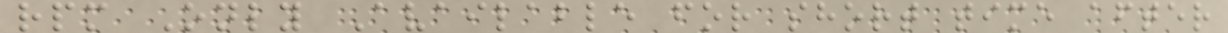rpm Only Available for short time after
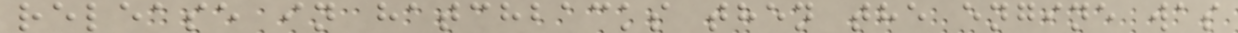release in hatchbacks then the engine was
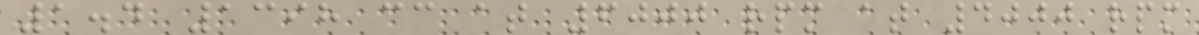1.4 1398 cc at 6000 rpm at 4000 rpm
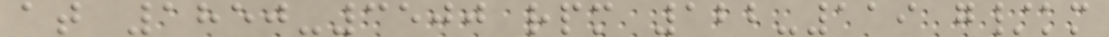at 1850-3500 rpm 122-119 g/km
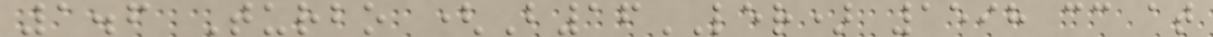1.6 Turbo (B16LER) 1598 cc at
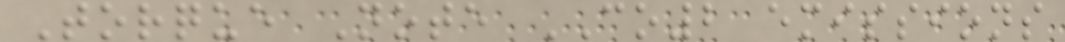Torque Note CO2 emissions
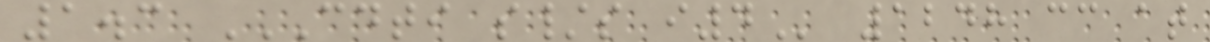1.3 CDTI S/S I4 1248 cc at
